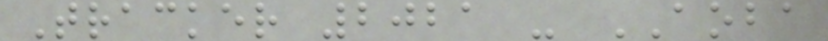Tracker 2021 - AOBA
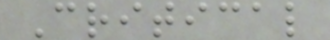Critical
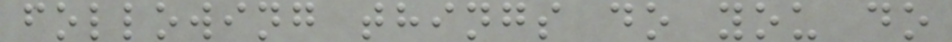following things do you do
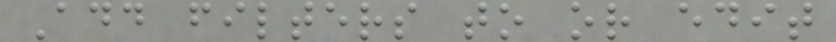Add filters to or edit
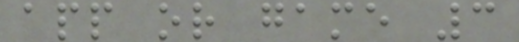app or game 3
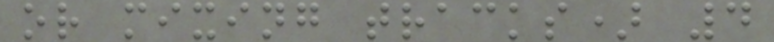or mixing tracks) 4
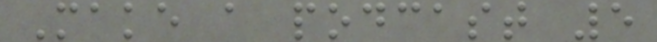Make a podcast 5
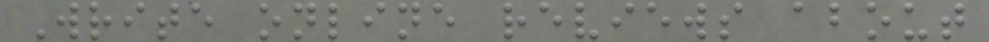Write online reviews about
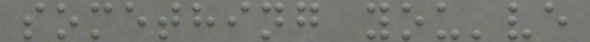something you've
